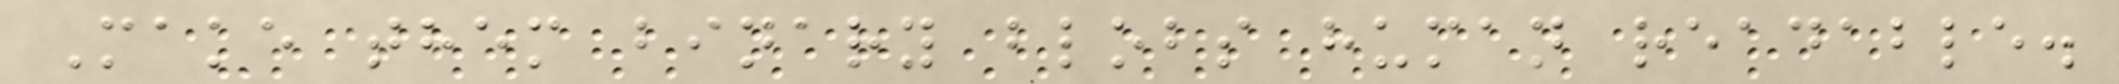Make them binary blobs human readable.
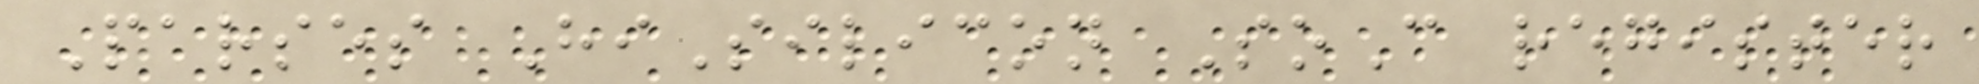Parses HiSilicon SoC register
